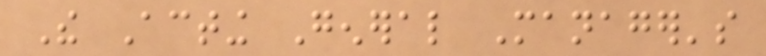The Acting General Manager's
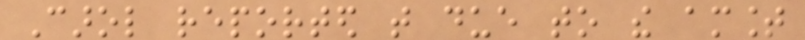Carol reported that due to the amount
